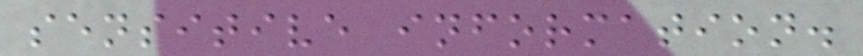sensitive information.
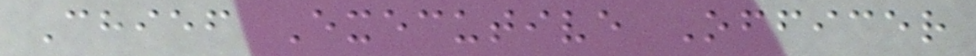Chief Executive Officer
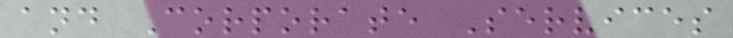and Corporate Services
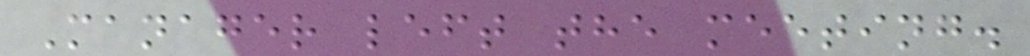Manager left the meeting.
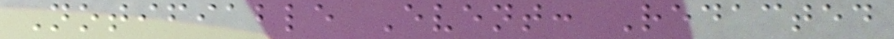Notifiable Event: Redacted
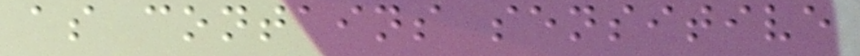as contains sensitive
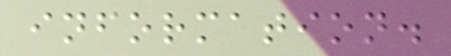information.
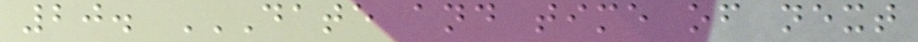20. DATE AND TIME OF NEXT
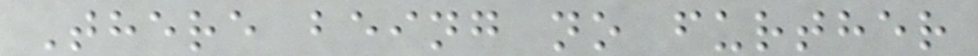There being no further
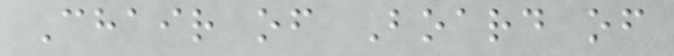Chair of Board of
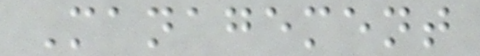Management
